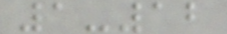1-12
